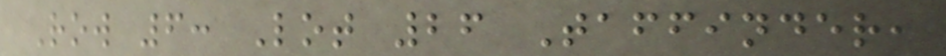Row 6: Lot 26 Taffinder,
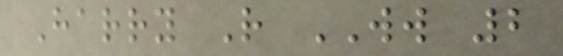Harry R WW 2
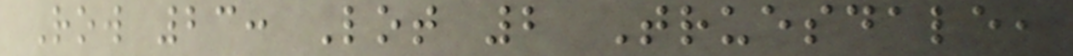Row 23: Lot 2 Truesdale,
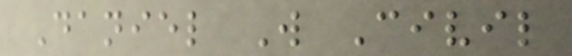Daniel W Civil
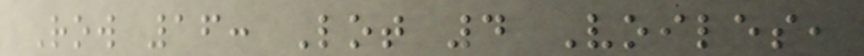Row 16: Lot 4 Voiles,
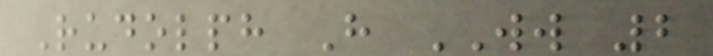Rudolph H WW 2
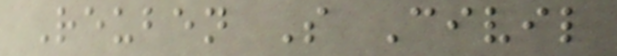Reuben S Civil
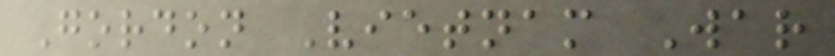Gordon Vietnam War
